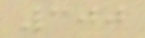300
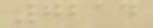7214
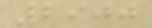2900
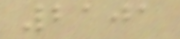2101
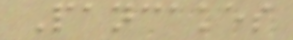Pancakes
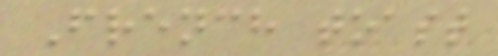French toast
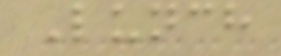Lunch
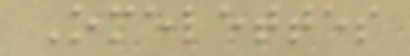Omelettes
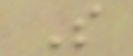S
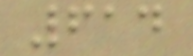614
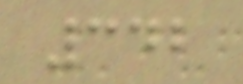342
